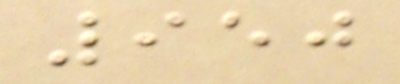950
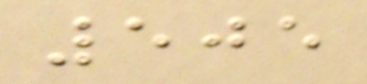505
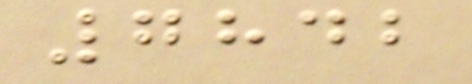7842
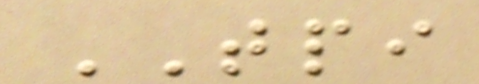TPI
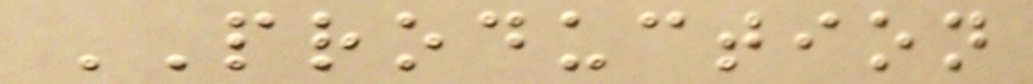PRODUCTION
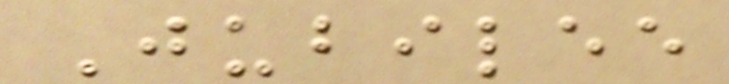Jubilee
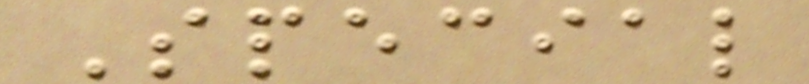Special
